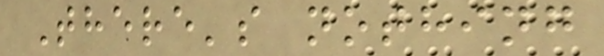There's nothing
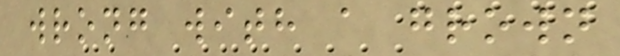wrong with a grown
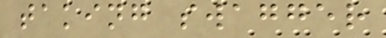taking swagger
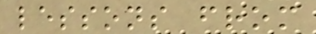lessons from
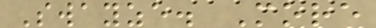Swayze. More
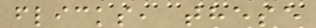flicks, these
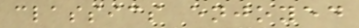classics enjoyed
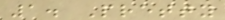1. Pretty
